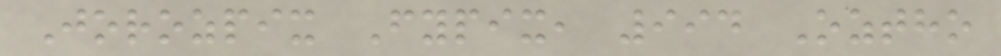Jorozpix Fypix, 994 Oztho
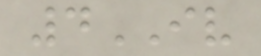4IV
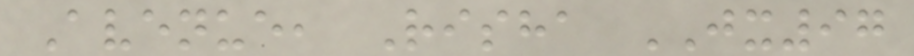Avenue, Risha JX97
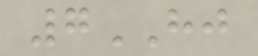7HJ
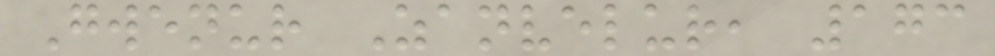Gwenur Zanvelur, 173
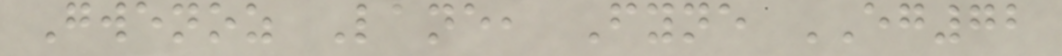Gwenoz Lane, Fyne EG72
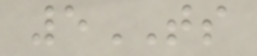5TS
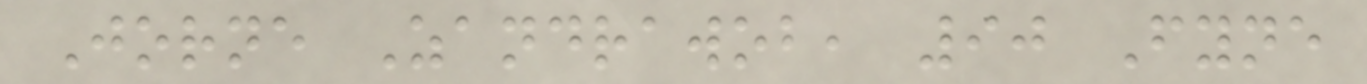Jorne Zandrawob, 90 Fyne
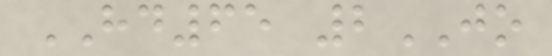HD65 2JO
